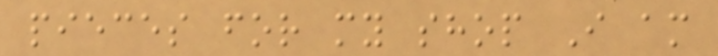pieces for my shop I am
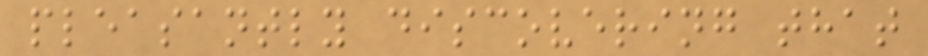pleasantly discovering that
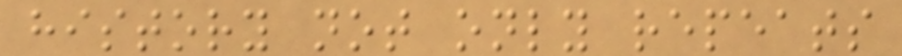history not only repeats
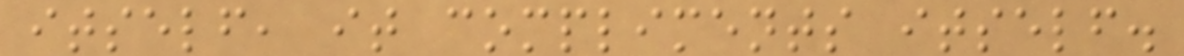itself, it compliments itself.
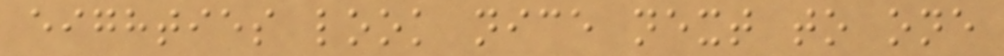eighties look nice next to one
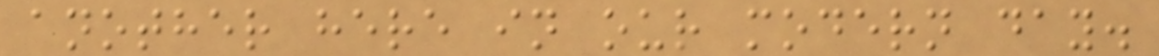another here in our modern day.
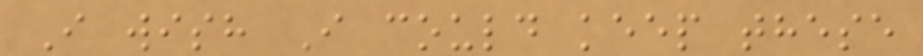I wish I could keep these
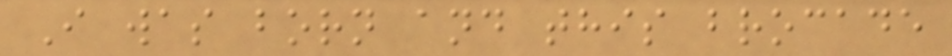I was born and this brocade
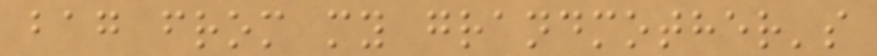bag from my grandmother's
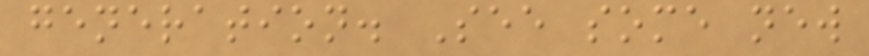generation. See some new
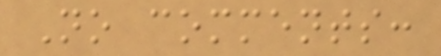No comments:
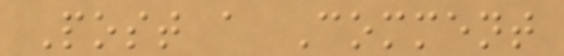Post a Comment
